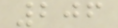206
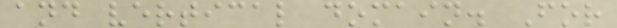and vertical domain. For
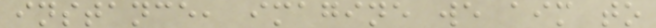instance, imagine we aim to
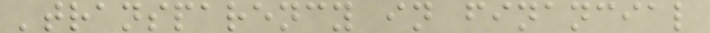'transparency in financial
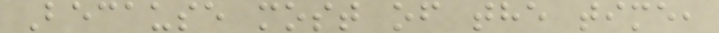Because most of the time,
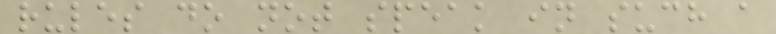rules do not speak in such a
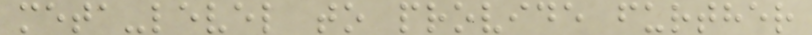meta-level to provide further
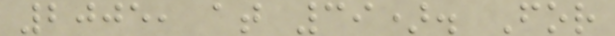2005, at 39). For
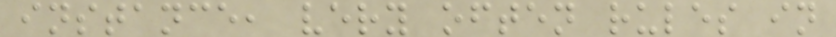instance, very often rules in
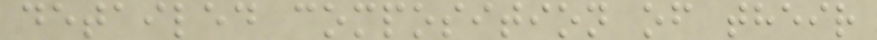detailed composition of their
